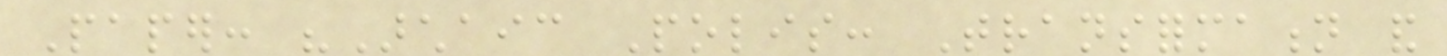Paper: "Archaic Polis: Transformation and
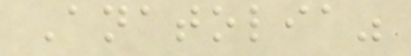Anatolia"
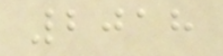2018
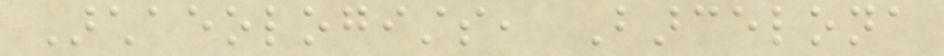Archaeologists, Barcelona
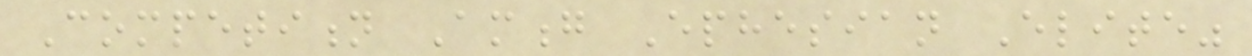Competition Among Ephesian Elite"
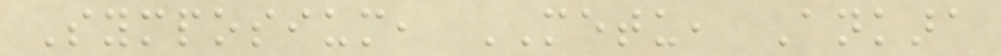Symposium, METU, Ankara
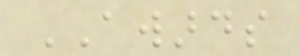AWARDS
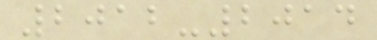2012-2014
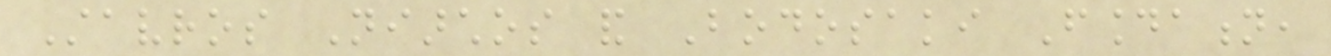Stavros Niarchos and Bodosaki Foundation,
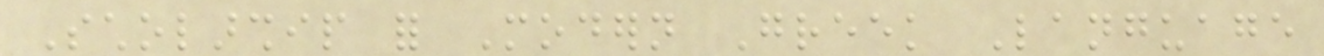Scholarship for Modern Greek Language
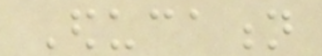Education
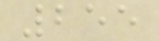255
